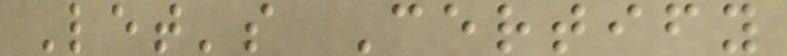Let's Certify
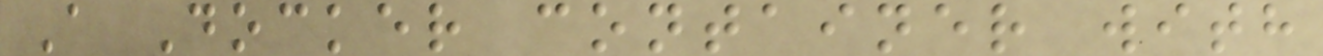A Docker container with
